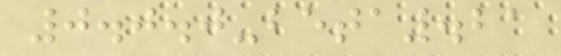0.0.0-beta.21
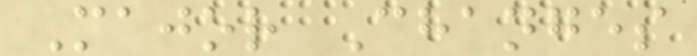Major Changes
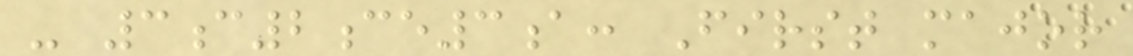- 3c2ce3a: First major
